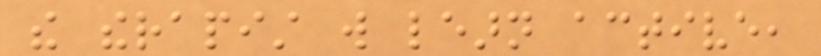the therapist will learn active,
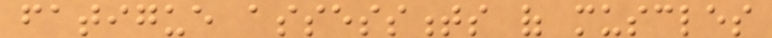fatigue assessments of muscles
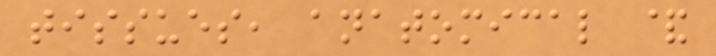tissues, anatomical &
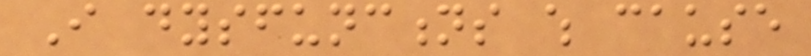I dysfunctions which cause
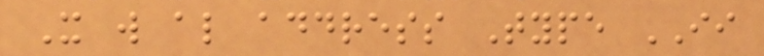It will also address Type II
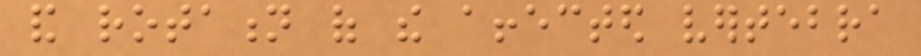and rotation of the affected vertebra
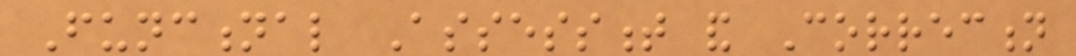Functional Assessment and Correction
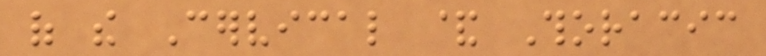of the Cervical & Thoracic
